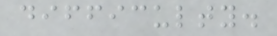difficulty.
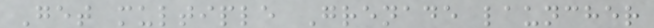Get multiple Grenade launcher
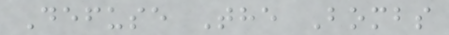Defuse The Bombs
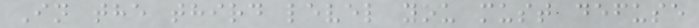In the third level you must defuse
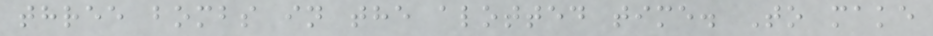three bombs in the alotted time. To make
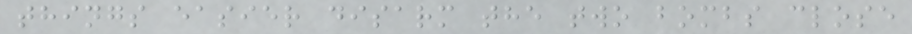things easier disarm the two bombs close
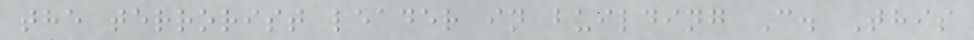the terrorist leader in building C. This
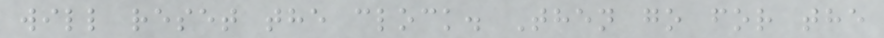will reset the clock. Then go for the
